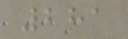281
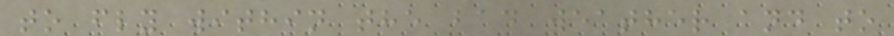to fly within the bad weather and to
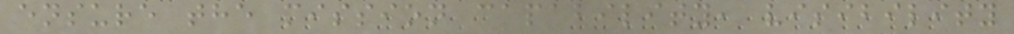ensure the mission capability, visibility
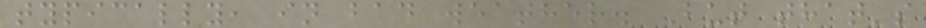typically, in bad weather. But that's
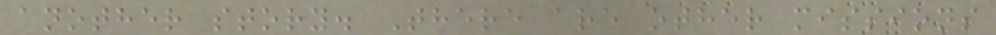another story. There are other missions
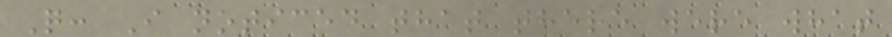Q: I noticed that there were what
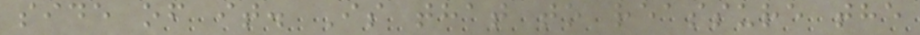side of it. Is that to reassure the
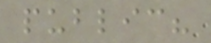public?
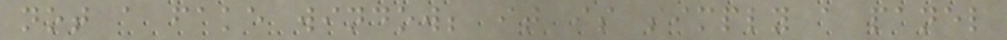not a fake window; it is simply a panel
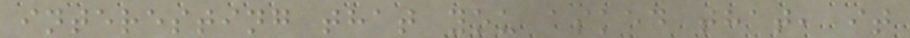interesting that you asked that, it
